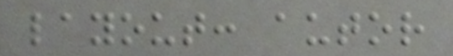layout: autor
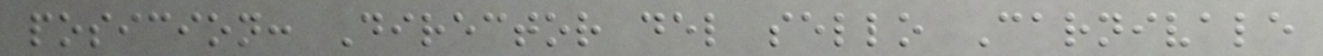posicion: Director del sello Carnivale
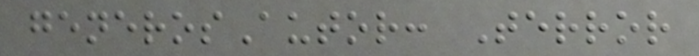generosAutor: Terror
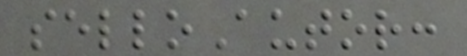selloAutor:
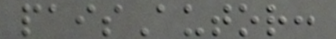paisAutor:
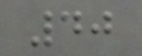40
